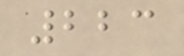223
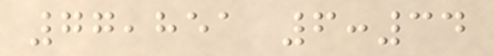77,851 6:34
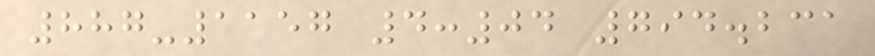887-1157 4:04 794.231
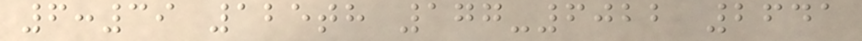6:39 125th 177-6022 2641
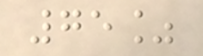75%
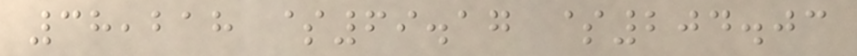38,218 $69.17 $204.03
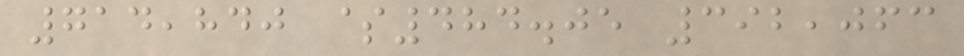714,840 $484.05 392,063
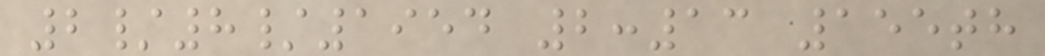2/8/1954 2:13 155th
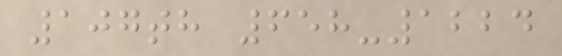107th 658-1224
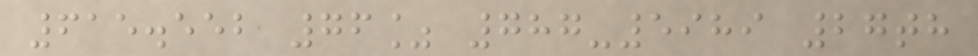615.552 76% 787-5989 27th
